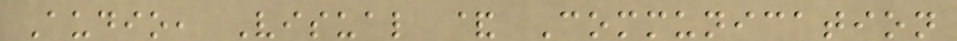Audio, Visual & Communication
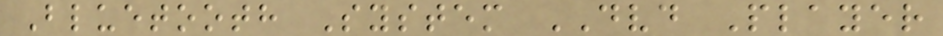Bluetooth System DVD Player
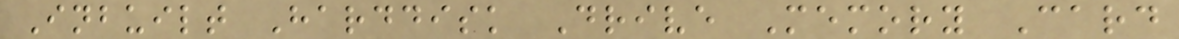Inbuilt Harddisk Drive Memory Card
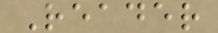Reader
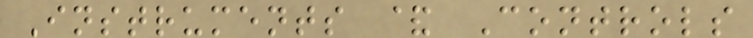Instruments & Controls
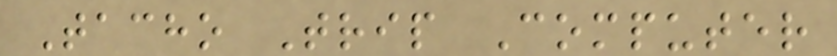Tacho Trip Computer
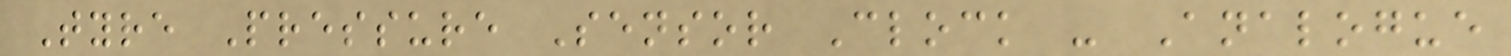Tyre Pressure Sensor Clock - Analogue
